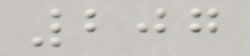207
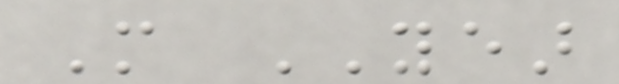More YEAR
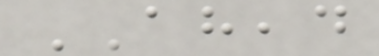AHEAD
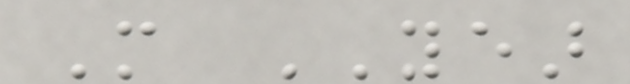More YEAR
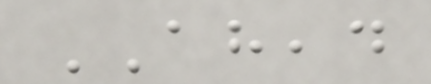AHEAD
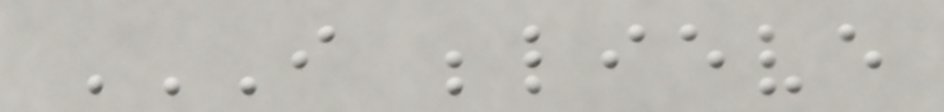I BELIEVE
